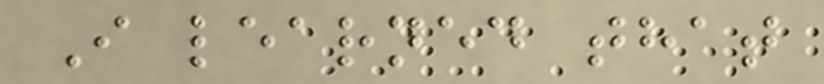I learned that
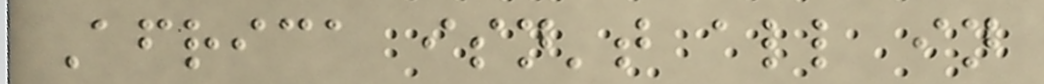Africa isn't all in
